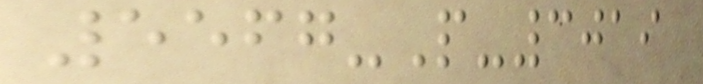5567-P-3019
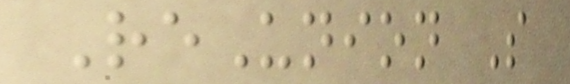ReUnion S
